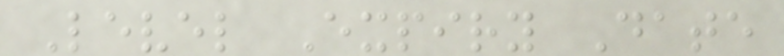Level Expiry Date
